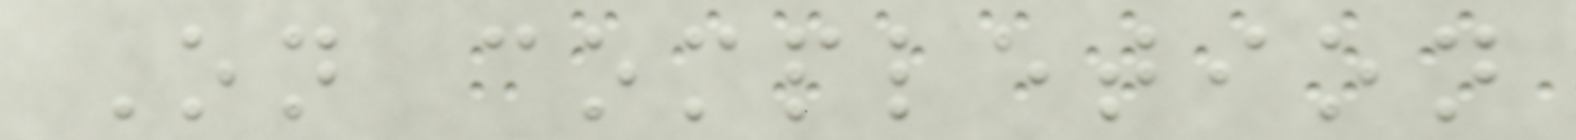On completion
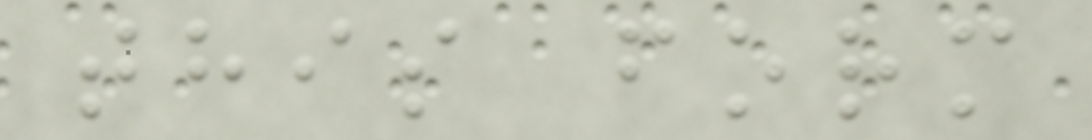this form
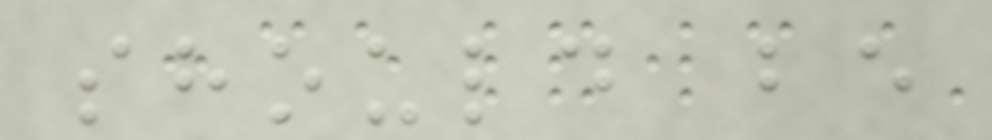should be
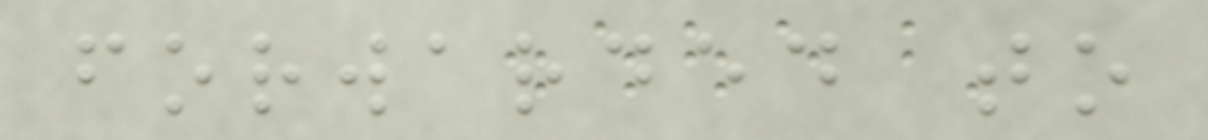forwarded to
